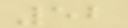52
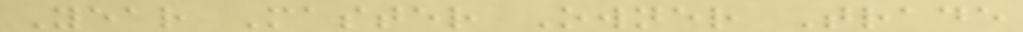Year Master Owner Trade
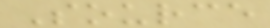Source
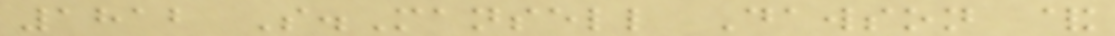1812 S.Mansell Dawson &
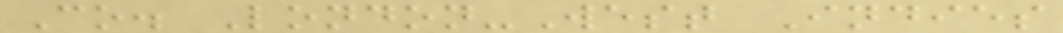Co. London-West Indies
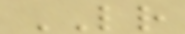LR
